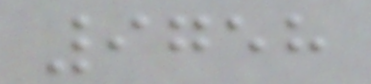9758
